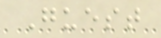Guest
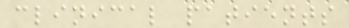clinical patients
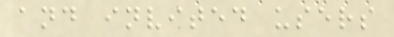and invited users
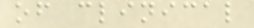of clinical
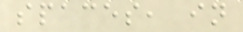spaces, in
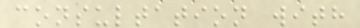consultation with
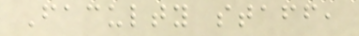Faculty staff,
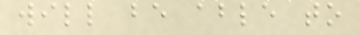will be able to
